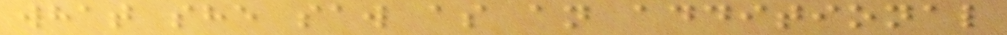what she saw as an additional
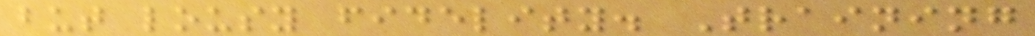but lousy fidelity. Training
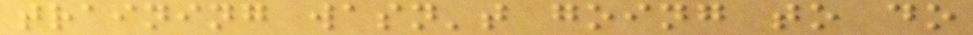training wasn't going to do
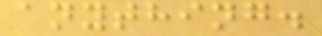anything.
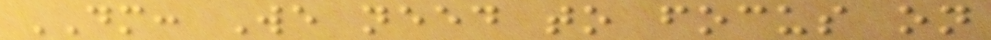DM: We need to focus on
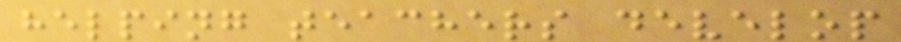helping teachers develop
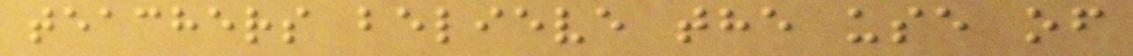teachers believe the use of
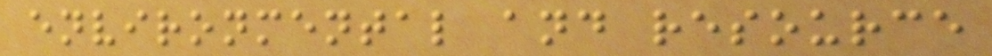environmental and resource
